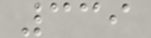339
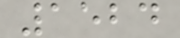1524
